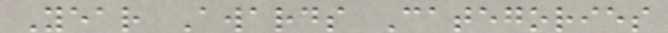Year Awards Categories
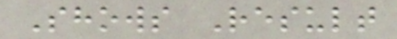Shows Result
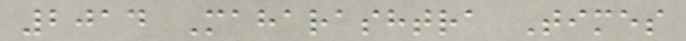2014 Maharashtra Times
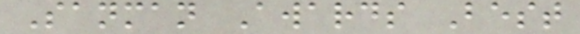Sanman Awards Best
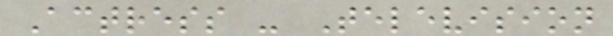Actress - Television
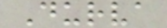Durva
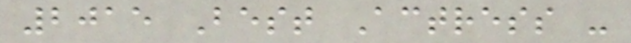2015 Best Actress -
